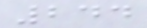244
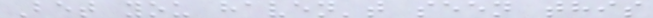Bet you haven't seen this
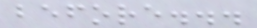before...
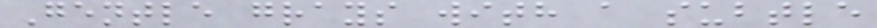Gentle grays with a subtle
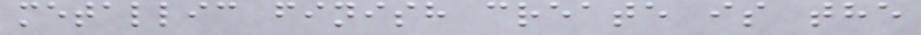metallic finish create is the
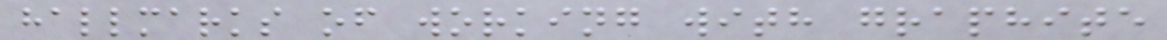hallmarks of working with graphite
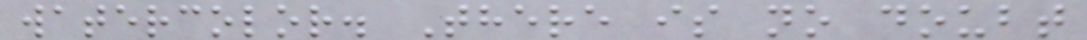watercolor. There is no doubt
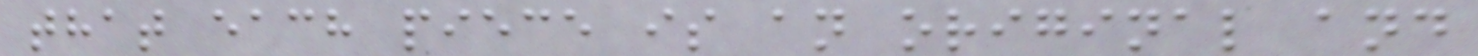that each piece is an original and
